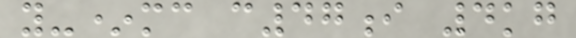y-*mc c47i 4kg
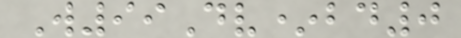W99Dv*bd0
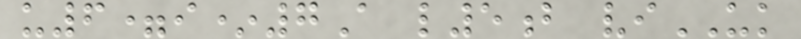u6=i*7A l5b viUK
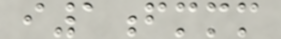i1fmmm
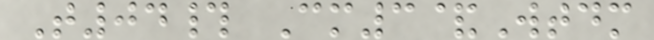T04# Cm3&Wtdm
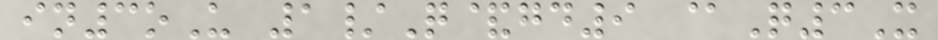in3oU 1/Q&gd9 @Q3X
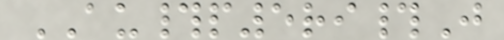AU#p5ri#J
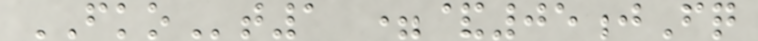FKOt1 =&05jFq
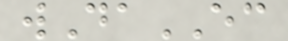wDaEC
